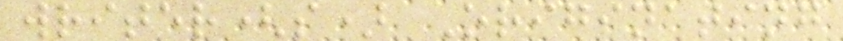writer(s) Originating
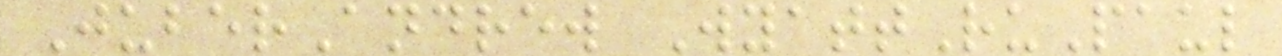JuberAndrew WyattRuPaul
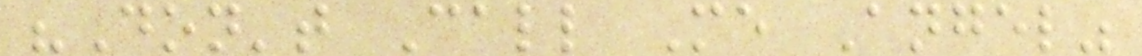"Don't Call Me Angel"
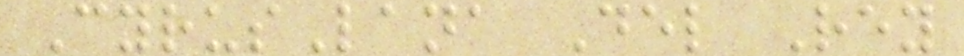CyrusLana Del Rey
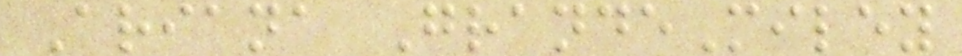Ariana GrandeMiley
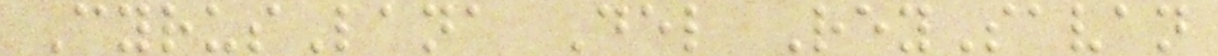CyrusLana Del ReySavan
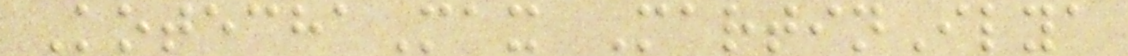KotechaMax MartinIlya
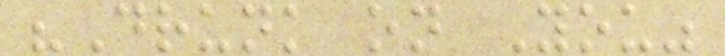"Drunk on You"
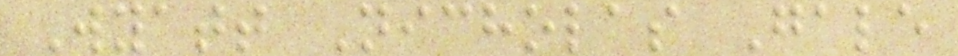Wyatt Nicholas Gale
